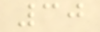30
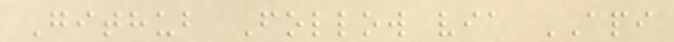Github Follow via API
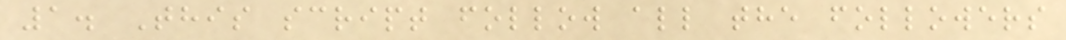1. This script follow all the followers
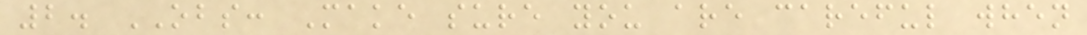2. OBS: Make sure you are careful when
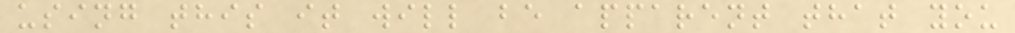using this it will be apparent that you
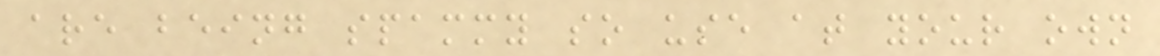are being spammy so use at your own
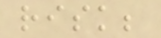risk;
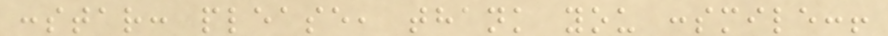:star: please, thank you :smile:!
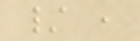/ ,
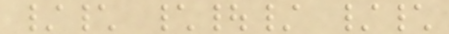/\ \|/ /\
